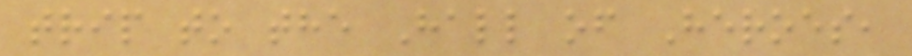trip to the Hall of Heroes,
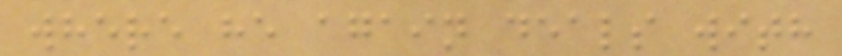where he again deals with
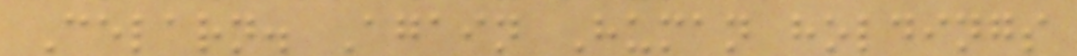Celarn. Again Human holdings
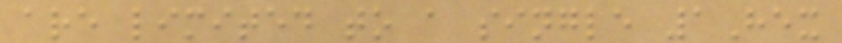are limited to a single 1Hex
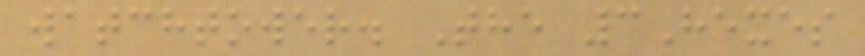watchtower. The 3Hexes
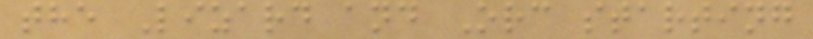the Lizard and Orc starting
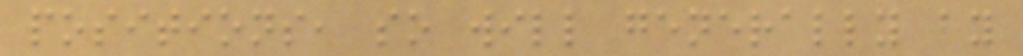positions, so will generally by
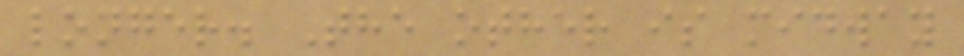longer. The other is midway
